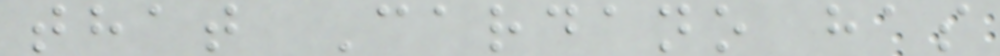that Cardano has
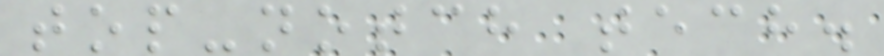top-notch tech.
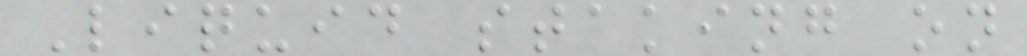Liquid staking on
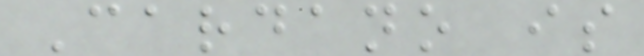Cardano is
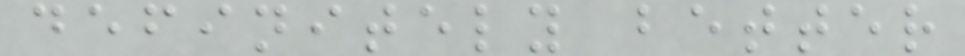definitely better
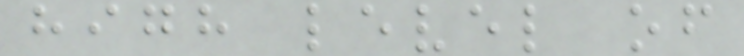high level of
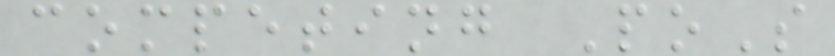competing PoS
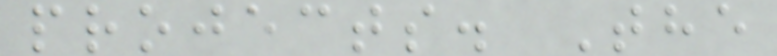projects. The
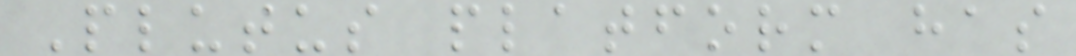Plutus platform has
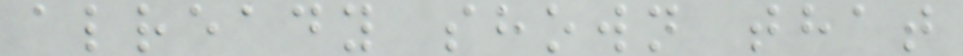already shown that
